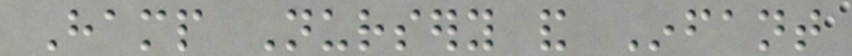Hamp Nursery and Infant
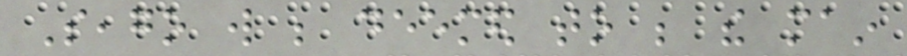Seago will be deemed to be the main
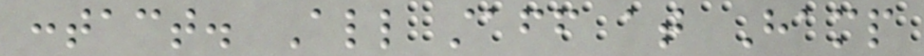contact. All staff at Hamp
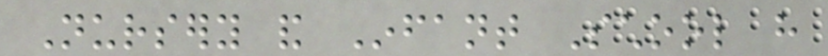Nursery and Infant School have
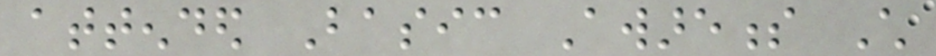attended Basic Awareness Child
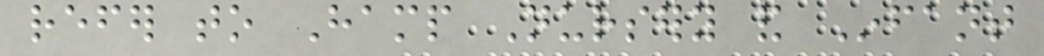refer to Hamp Nursery and Infant
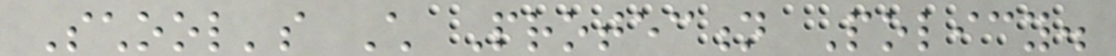School's Child Protection Policy.
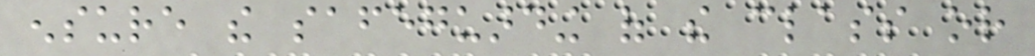ensure the safeguarding of the class or
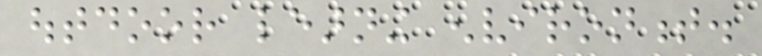outdoor learning environment.
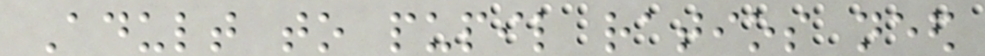Adult to pupil ratios need
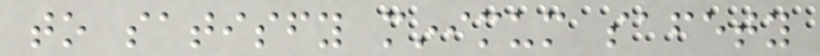to satisfy minimum safety
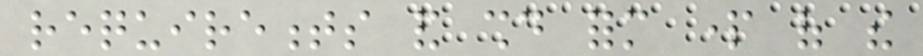requirements and should form part of the
